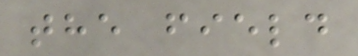the field
